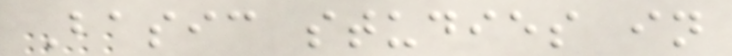Basic studies in
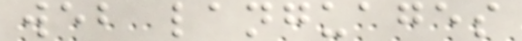web languages
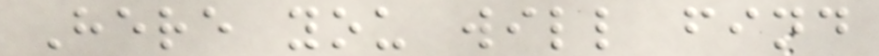Here you will find
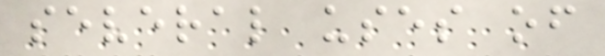several uses of
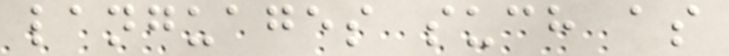languages such as
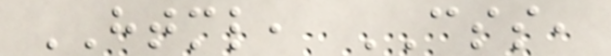HTML, CSS,
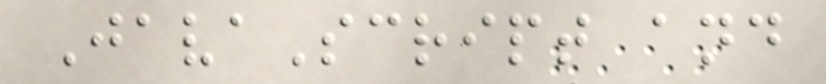JavaScript and
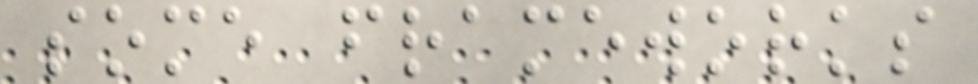some frameworks
